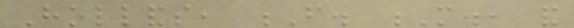Hollands, F. M., and
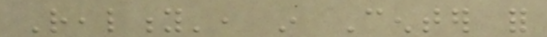Reality', in Center for
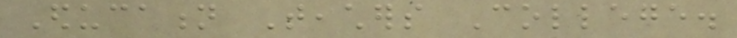Education Teachers College.
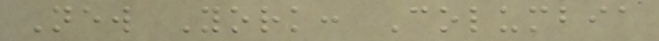New York: Columbia
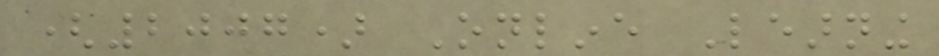(2007) Online Learning
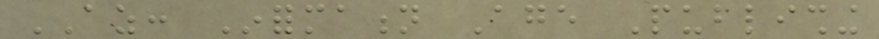AZ: Information Age Publishing
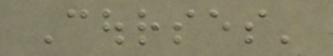Courses'
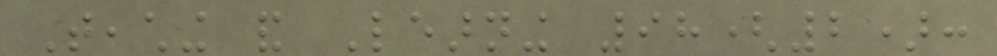Teaching and Learning 98(2):
